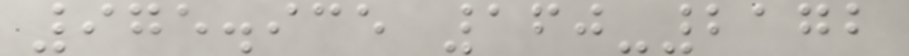975.935 160-2172
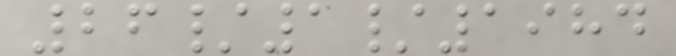26/1/1984
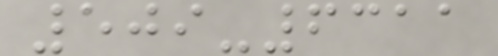509-6311
